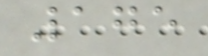175
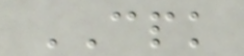CPK
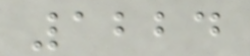1224
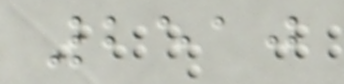2510
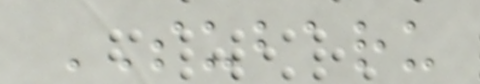SUBARU
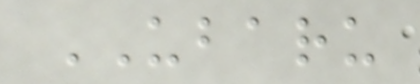UBARU
